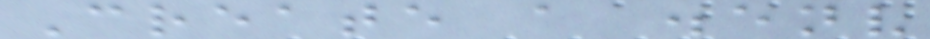Create a .env
